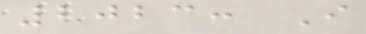2023: I
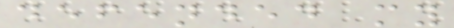defended my
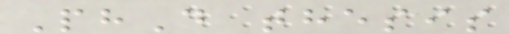PhD thesis
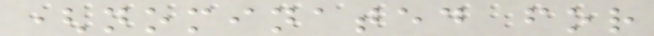(nominated for
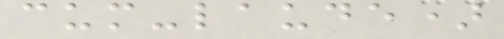cum-laude)
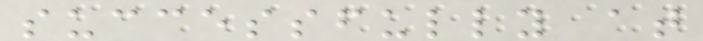successfully at
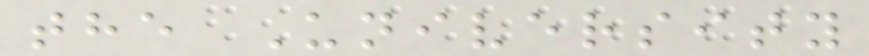the University
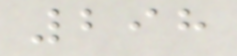298
